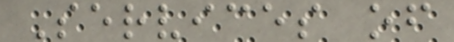Services of
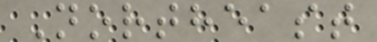Northeast
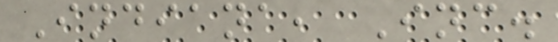Indiana, Inc.
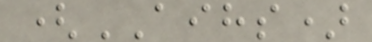(AIHS)
